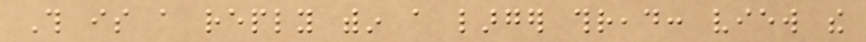This is a reply within a larger thread: view the
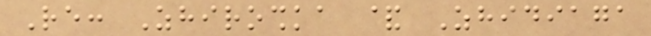Re: Zhiroshka & Zhidiaga
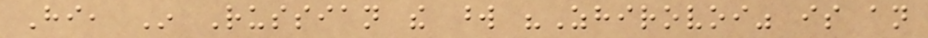Hi, In Russian the word "Zhirovoi" is an
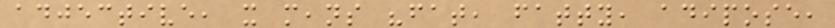adjective, it means "fat, fatty, adipose,
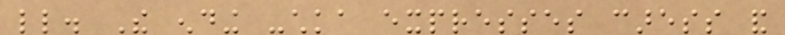little. The ending -chka expresses caress and
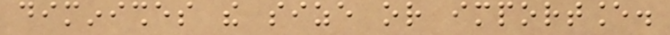diminishes the size or importance.
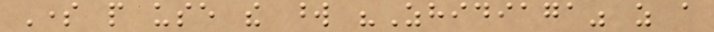Some people use the word "Zhidiaga" as a
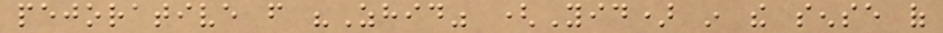pejorative from "Zhid" (Yid) in the sense of
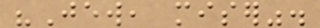"Jew, miser".
